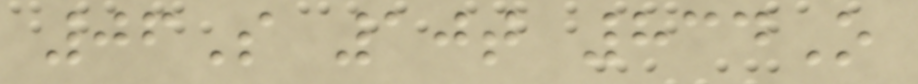06S 10t 834O
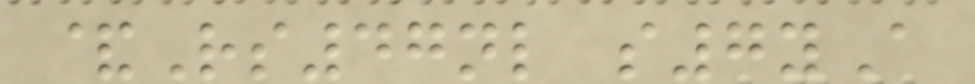&Rs47nl s7yA
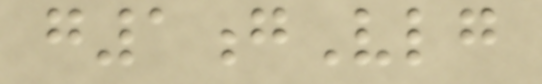g1gVlg
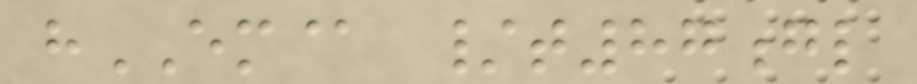hEM@ /t87gl
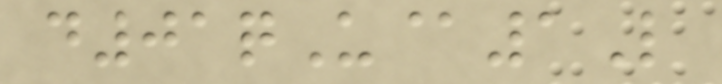d01qU@1L
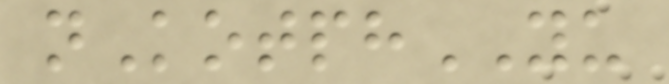nKotphYU
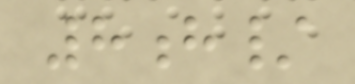8h/
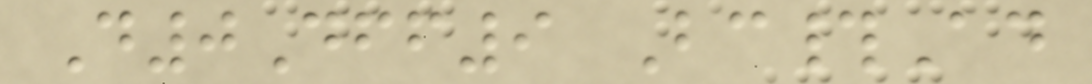D0Dff9 Bc#Ad
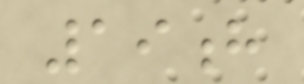19h
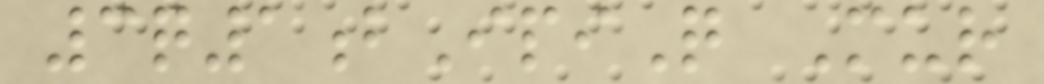3q1bIpiQ Mur
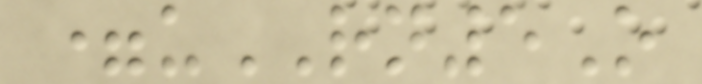=uRN5O
